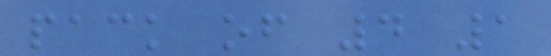pack of 4 1
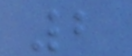2
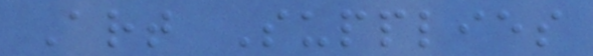Art Supplies
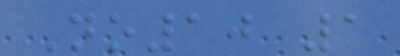No10 1
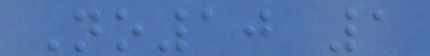No10 1
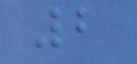2
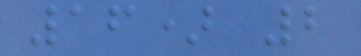16) 2
